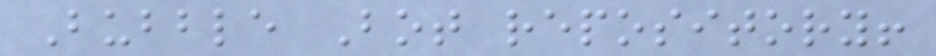Bubble Bot repository!
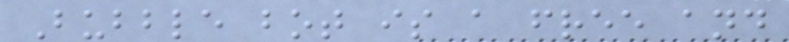Bubble bot is a free and
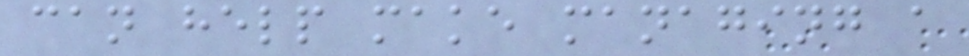can help make managing a
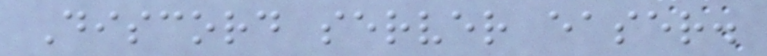Discord server easer.
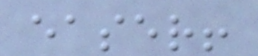easer!
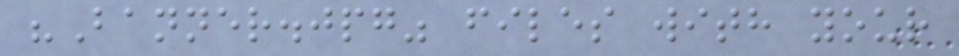"Banner.jpg" files with your
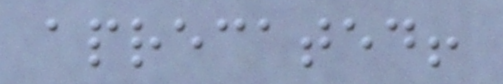aprecated!
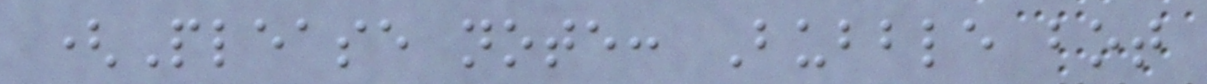(Please note: Bubble bot
